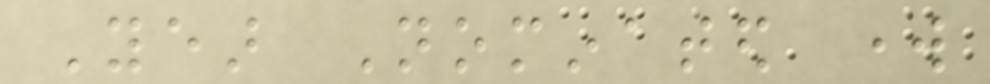Year Nominated work
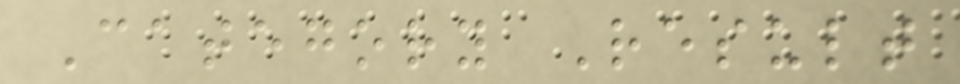Category Result
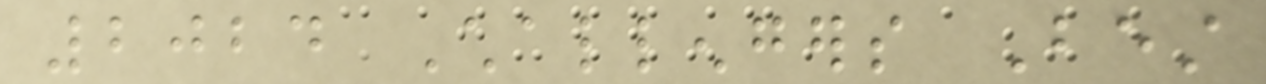2024 Challengers Best
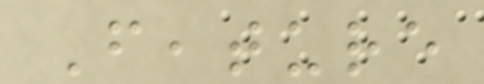Feature
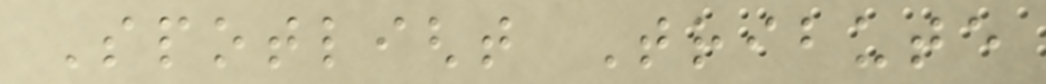Spotlight Tribute
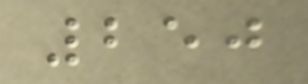250
